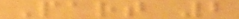Part 2
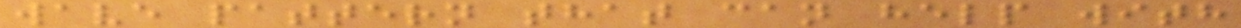wave pattern that can help with
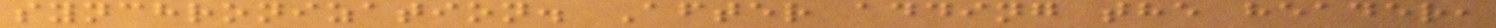synchronization. After adding the header,
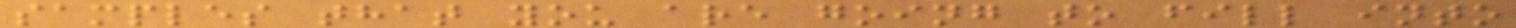samples that you are going to fill into
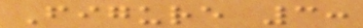Figure 3:
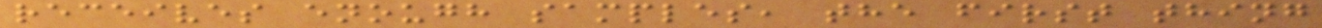receives enough samples, the first thing
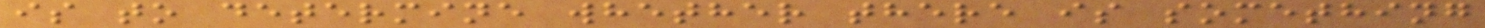is to determine whether there is something
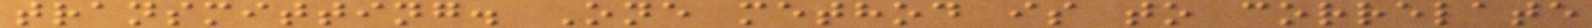transmitting. One method is to correlate
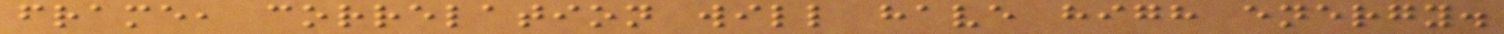frame, correlation will have high energy.
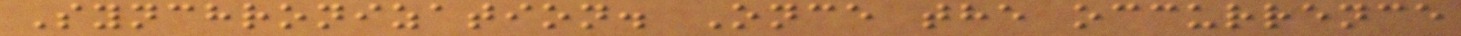Synchronization. Once the occurrence
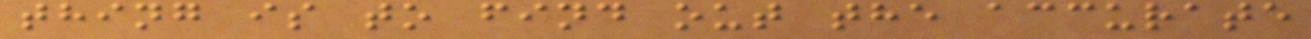thing is to find out the accurate
